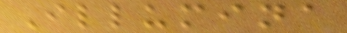Illumina
